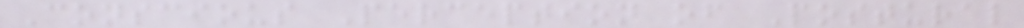Conscious Perception of Postural
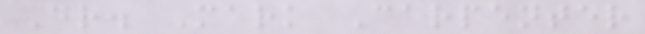Dr. Mark Carpenter
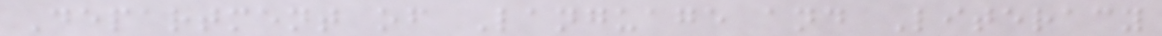Department of Language and Literacy
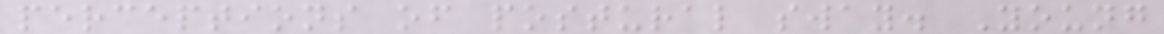perceptions of postural sway. Young
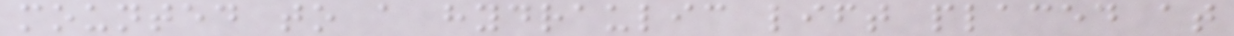mounted to a hydraulic lift placed at
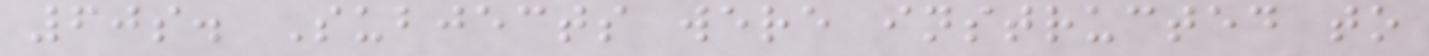60s. Subjects were instructed to
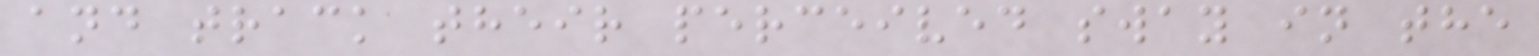and track their perceived sway in the
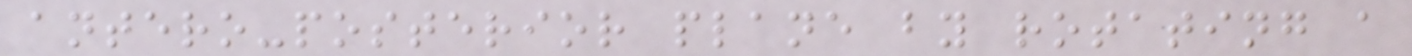antero-posterior plane by rotating a
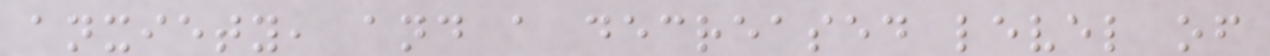anxiety, and a decreased level of
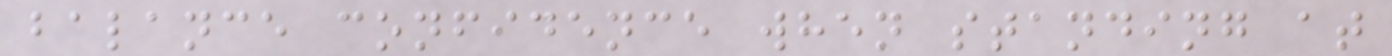balance confidence when standing at
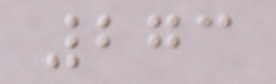273
